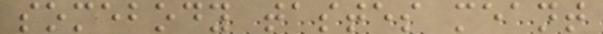somebody tastes meant
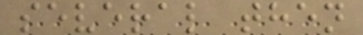several then
